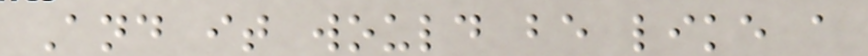And it would be like a
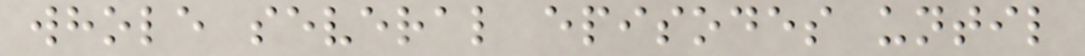whole several episodes until
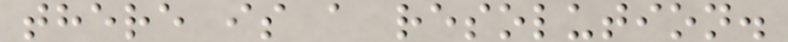there is a resolution.
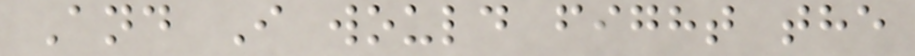And I would fight the
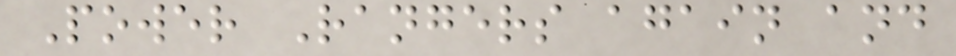Power Rangers again and
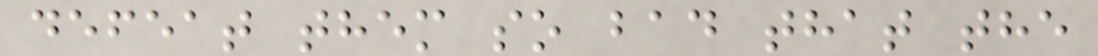defeat them so bad that the
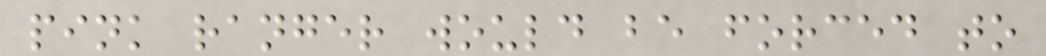pink ranger would be forced to
